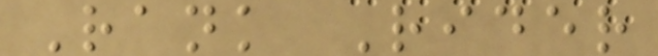Rank Rider
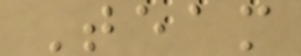Team
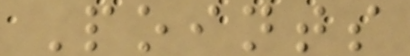Points
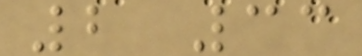2 33
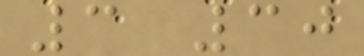3 30
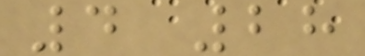4 28
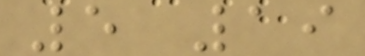5 19
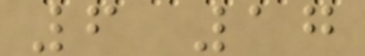6 17
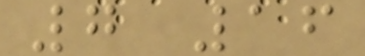7 16
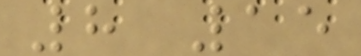8 15
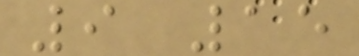9 15
